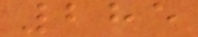285
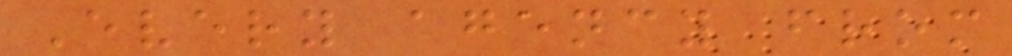Every agency from
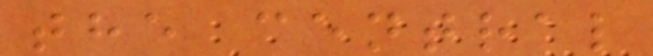the central
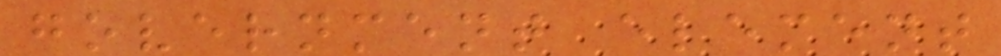government element
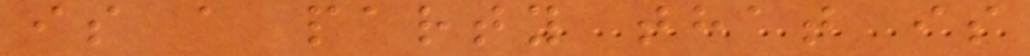is a party that is
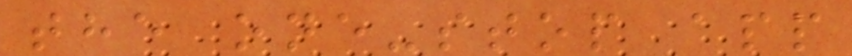the one-stop app
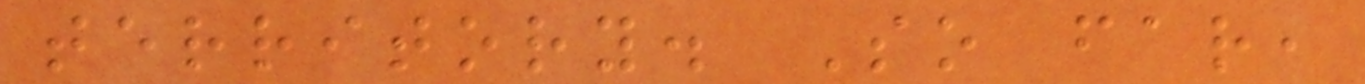territory. So far,
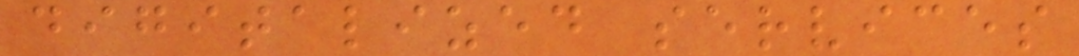digitalized services
